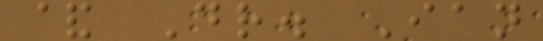& Dr. Ian
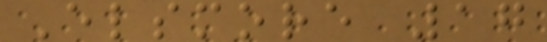Elsmore 17
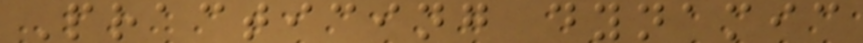Practicing dynamic
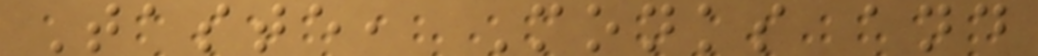Taste, Monks and
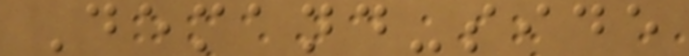Demand-side
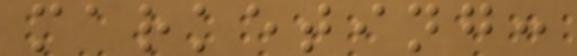marketing:
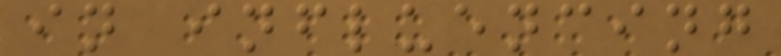in influencing
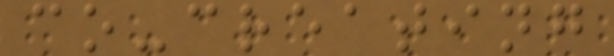co-creating
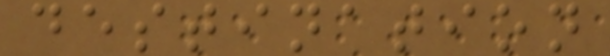destination
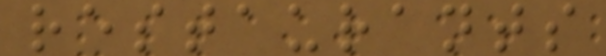restaurants
